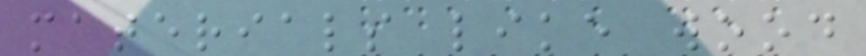materials like wood
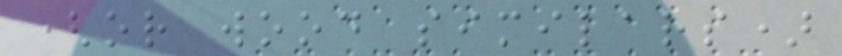(or wood similars)
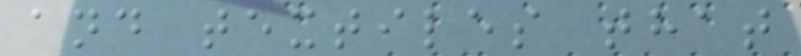and textiles that
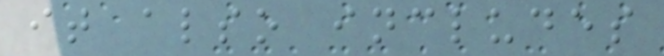it also includes
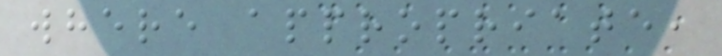where appropriate,
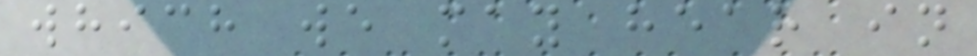which we may hear in
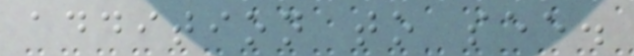addition to see.
